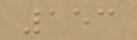153
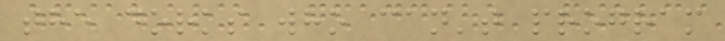the dorks who can't program
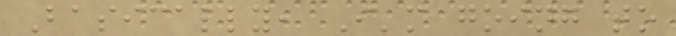Basically, I'm going to
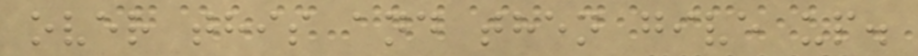over this and then give up.
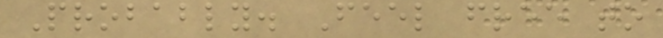Probably. Feel free to
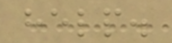help.
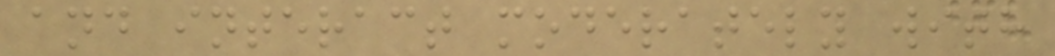and interact moderately with
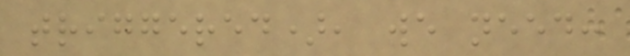triggered), we need:
